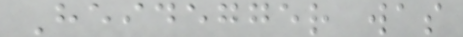Heidegger was
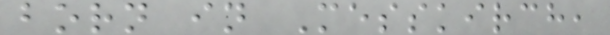born in Messkirch,
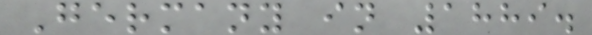Germany in 1889.
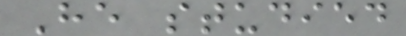He studied
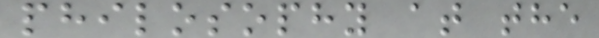philosophy at the
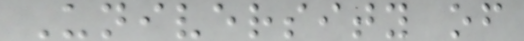University of
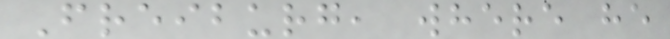Freiburg, where he
